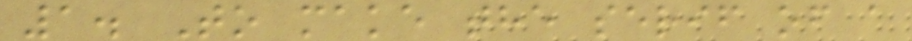1. To make the serif of a
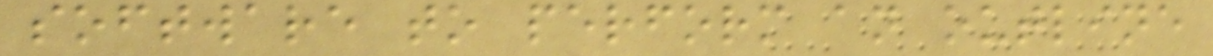software to perform an outline
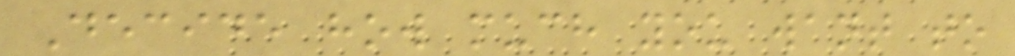Decide how much you want to
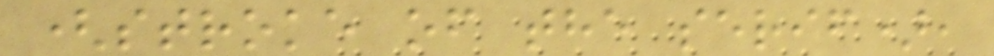(stroke of the serif),
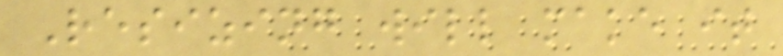Resizing will make it
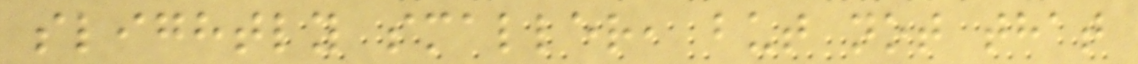slightly smaller, but not that
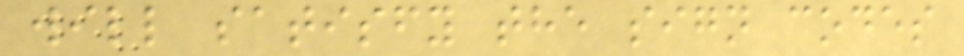will satisfy the sign codes
